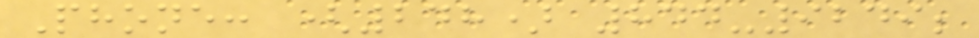Phone: (248) 844-9249;
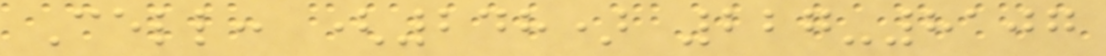Cell: (248) 227-8107
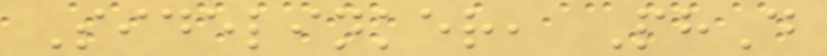Sidelinker, PhD
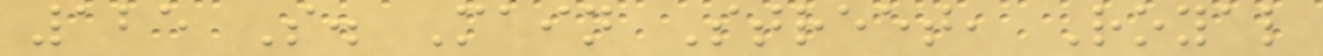125 S. Main Street, Royal
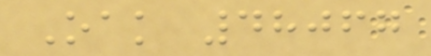Oak 48067
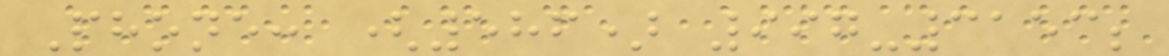Phone: (586) 997-3153;
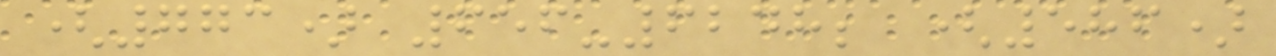(773) 656-6248; (586)
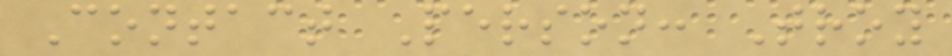Contact Person: Troy
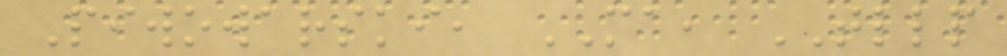Piwowarski, MA, TLLP
